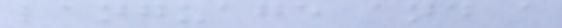language and a
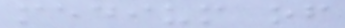medium of
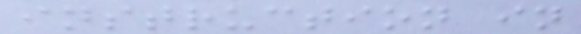instruction in
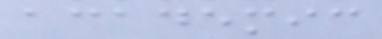academic
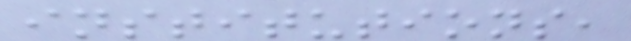institutions,
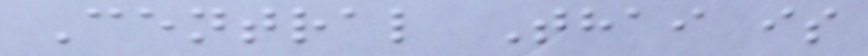Central Thai is
